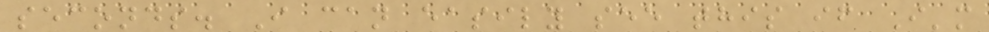seconds. I can easily see this if I'm
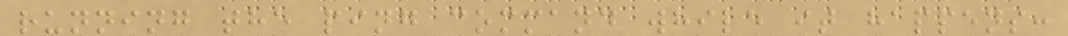running the ping command while it happens:
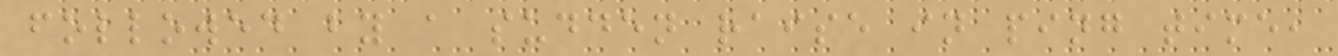followed by a sudden raise in ping time,
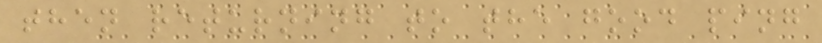then returning to the good ping
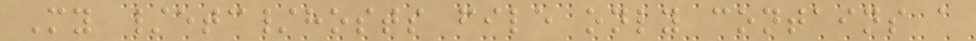My /etc/hosts file only contains a
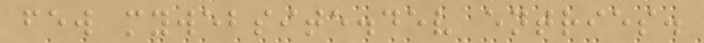few mywebsite.dev entries.
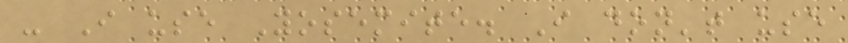- I use Yosemite. I don't use
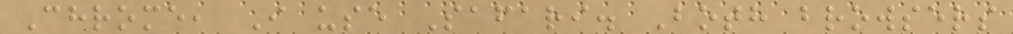Chrome, I use Safari. Both browsers
